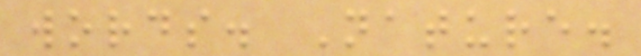words. Nature.
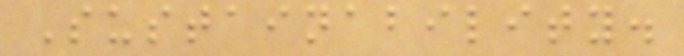Sustainability.
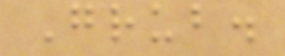Grub.
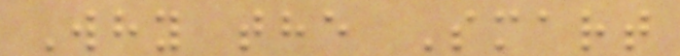Why the Smart
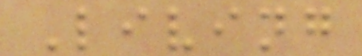Living
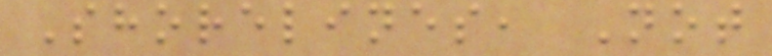Shorelines, Not
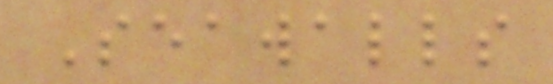Seawalls
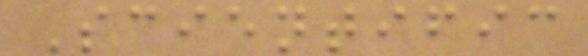Scientific
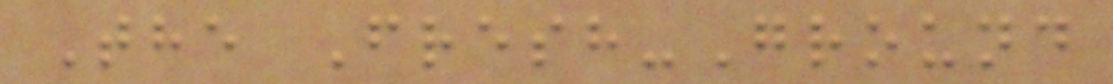The Fresh-Ground
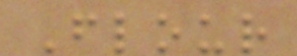Flour
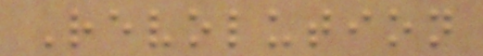Revolution
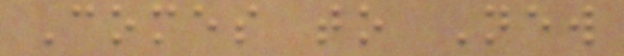Comes to New
